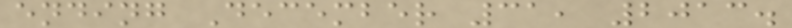ending December 31, 2013.
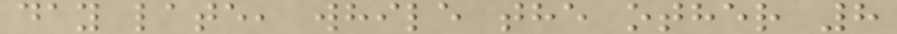day late, while the other 8
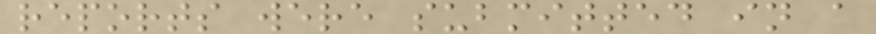reports were submitted in a
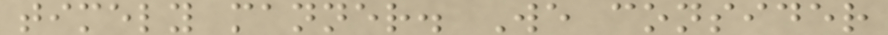timely manner. We consider
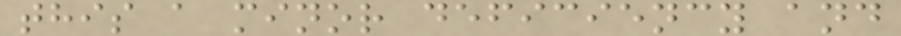this a minor deficiency and
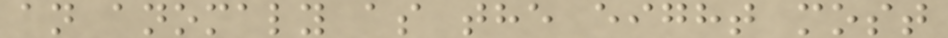an anomaly as the eight most
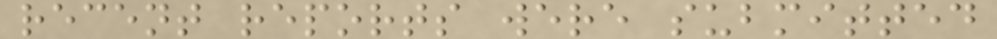recent reports were submitted
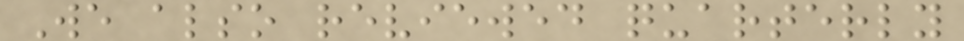We also reviewed quarterly
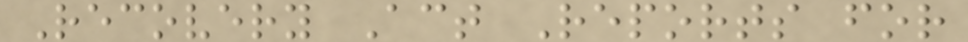Recovery Act Reports for
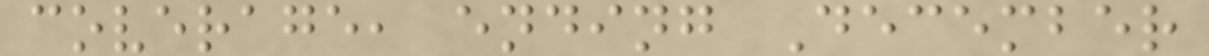coverage, ending December
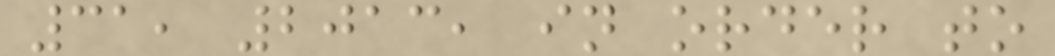31, 2013, in order to
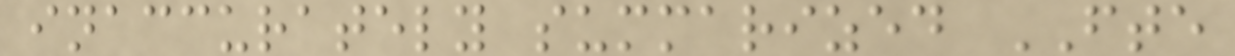inaccurately summarized FTE
